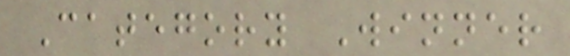Category Winner
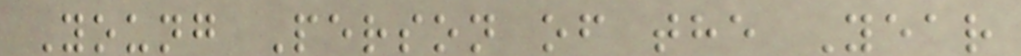Young Person of the Year
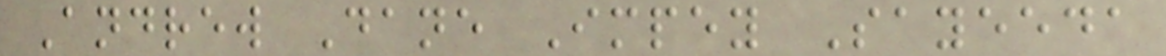Andrew Dane Impey Sayeeda
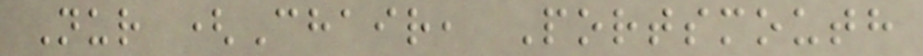Nur (Chair, Portsmouth
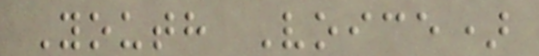Youth Voice)
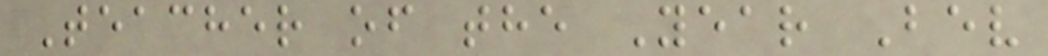Teacher of the Year Bev
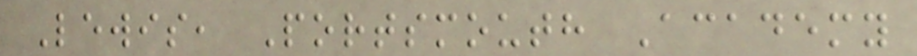Lewis, Portsmouth Academy
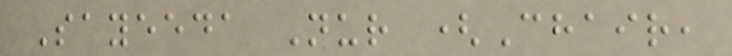Sayeeda Nur (Chair,
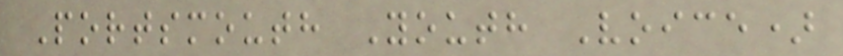Portsmouth Youth Voice)
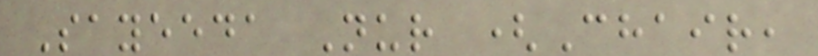Sayeeda Nur (Chair,
